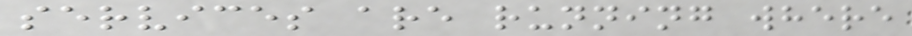services are running where
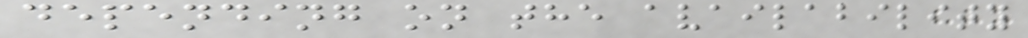depending on the availability
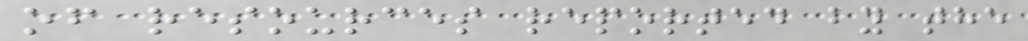of resources reported by the
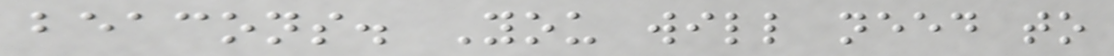beacons. You will need to
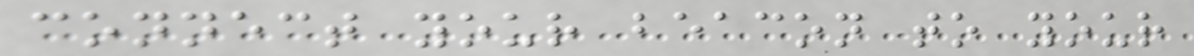connect your beacon to your
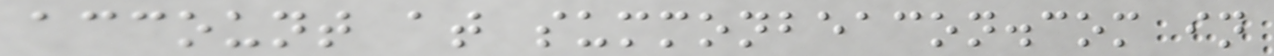account at summonbeacon.com in
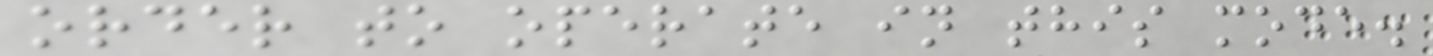order to operate in this mode.
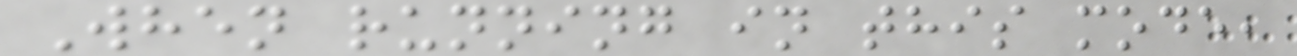When running in this mode,
